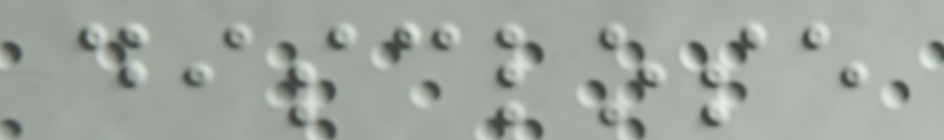disclose
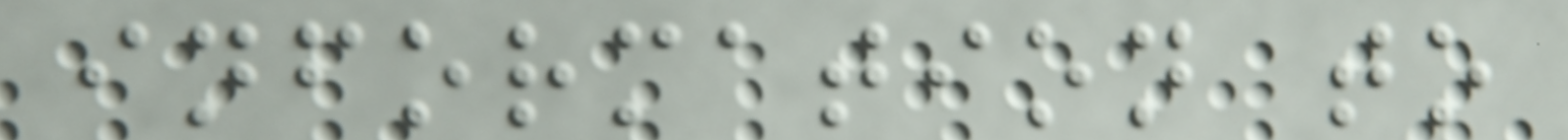information to
